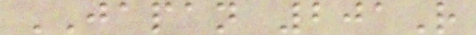JAPAN 201R
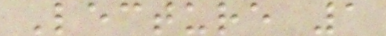Lecture 1
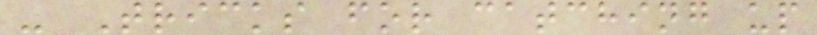- Tricks for catching up
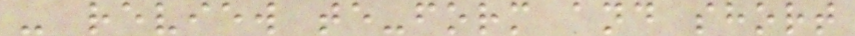- review te-form and short
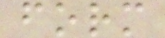form
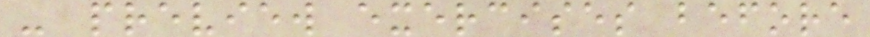- preview exercises before
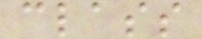class
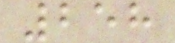258
